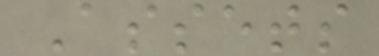Assets
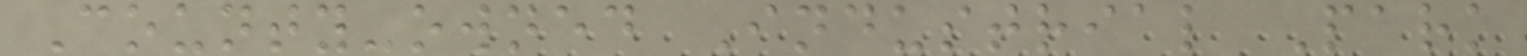County-owned Industrial Park
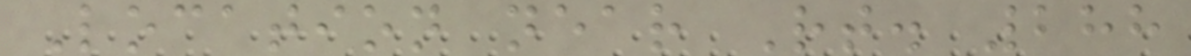Location near Rt. 288
